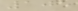105
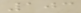103
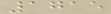1715
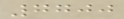7700
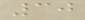30
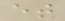et
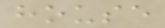house
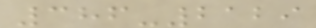386-2129
